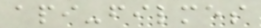api-filmes
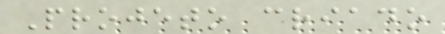Projeto criado
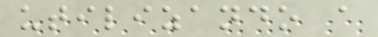utilizando a
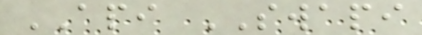API SWAPI
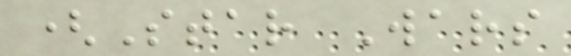(Star Wars
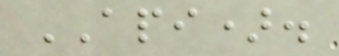API).
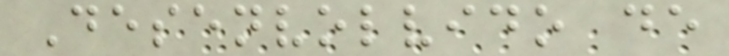Desenvolvido de
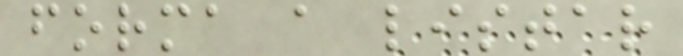forma a listar
